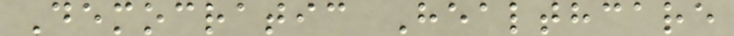Democratic Healthcare
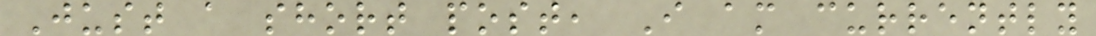Just a short post, I am currently
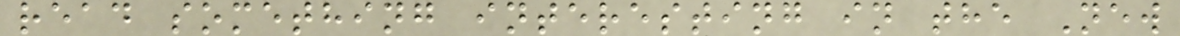read something interesting in the New
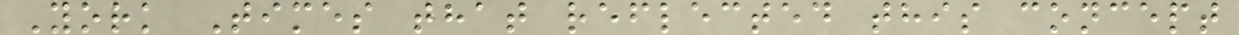York Times that reflected this concept
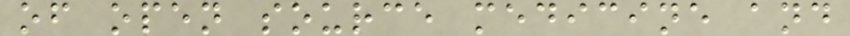of open source medicine and
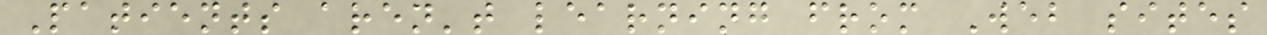Patients aren't learning from Web sites
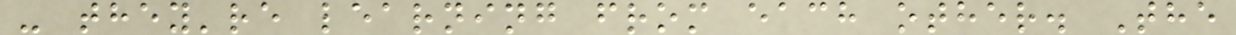- they're learning from each other. The
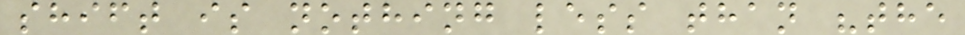shift is nothing less than "the
